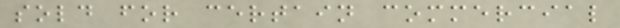sold for certain commercial
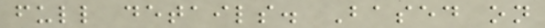full details. Based on
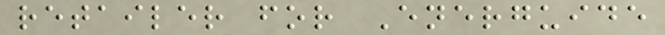retailer for Energuide
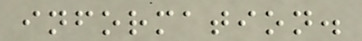information.
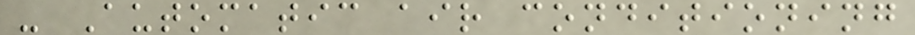- Automatic air conditioning
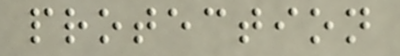protection
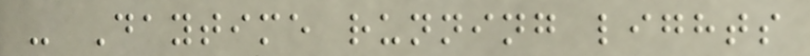- Daytime running lights
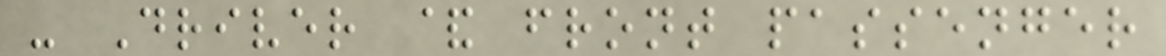- Driver & front passenger
